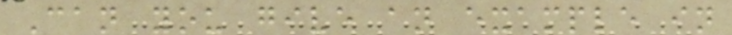Can you give an example in
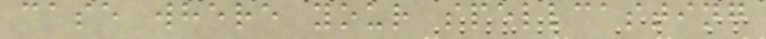case where your spellcasting
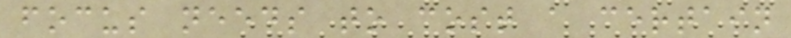focus needs to cost a certain
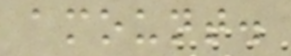amount.
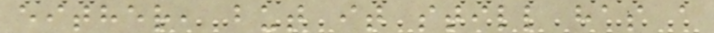either, but it still has a
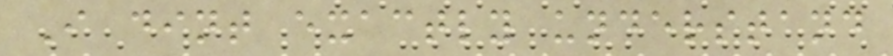I dint exactly understand
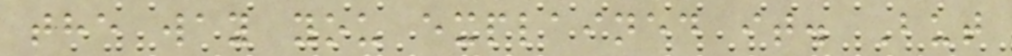the way you explained it. But
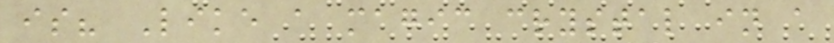is? Like a magic crystal in a
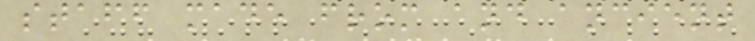staff made from and ancient
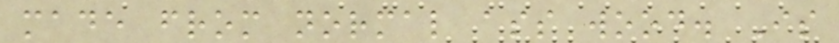made from normal ass wood. Is
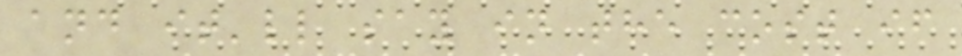and it'll say in the cost if
